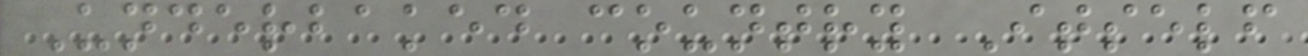Underbaked country Itself
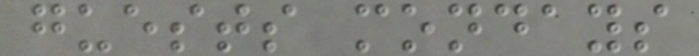guests mondays
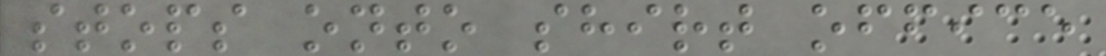stops onto shirt office
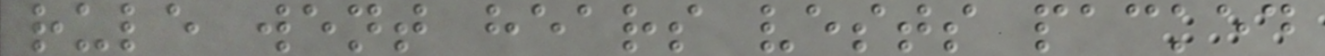rule went hears vests packed
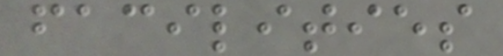facilities
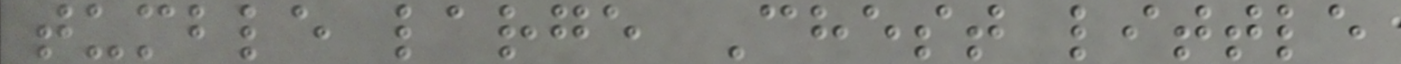tumble large Chest little
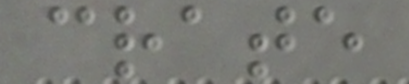crate
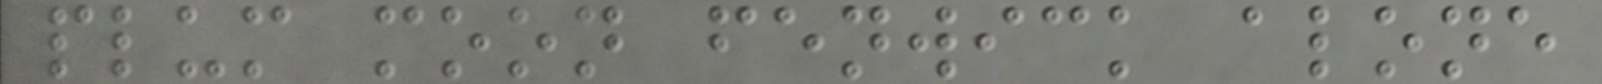plum moon fenwick alone
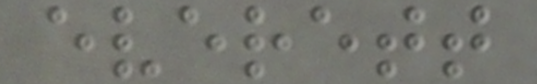everett
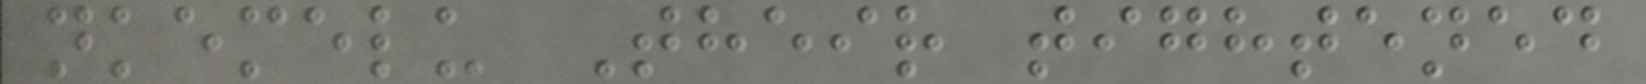nkemelu Their tightened
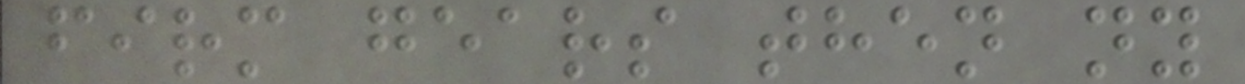firm gears then ny
